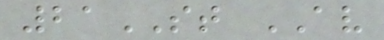21ST AV
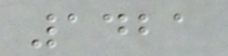1421
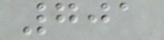701
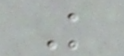K
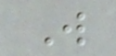W
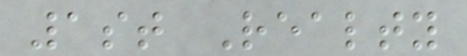1st Realty
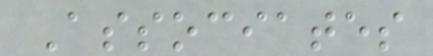Associates
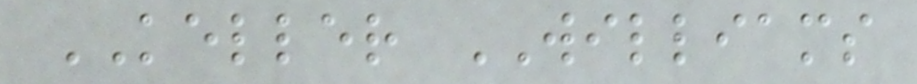KELLER WILLIAMS
